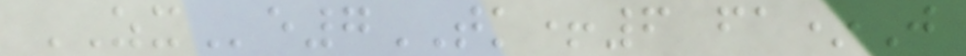ZXe7TK+6 fa*J
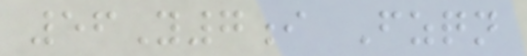56Y7i Fzqn
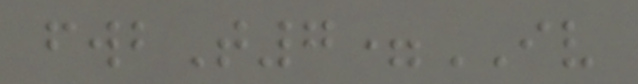fwbT7=IV
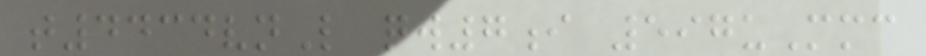t4434vnL qw7i 597uMmc
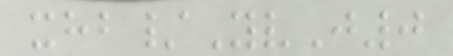xhb/YvJ0
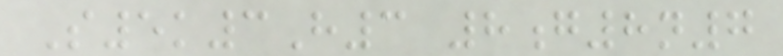S5k3H3 8g8n7
